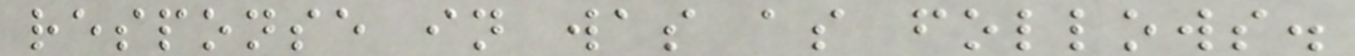response in was as follows.
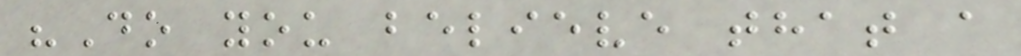"Do you believe that a
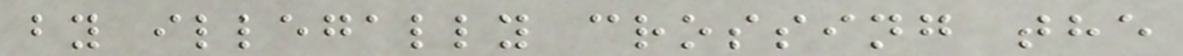by illegally crossing the
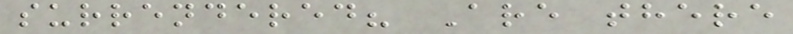surrendered? Are there
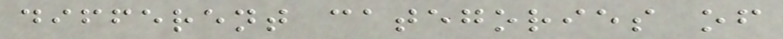different categories of
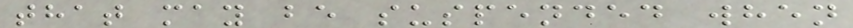that may be suspended when
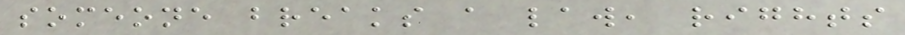someone breaks a law, rights
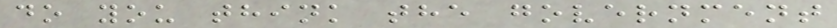do you think the government
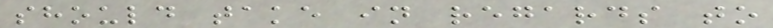should take in regards to
